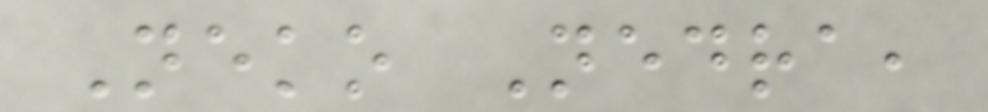Neko Nedra,
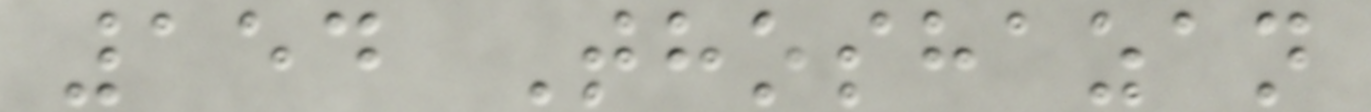154 Thoshazan
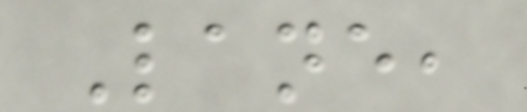Lane,
